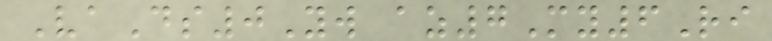VaDs0Yw az7My6Ri
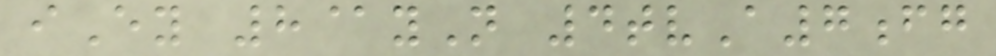iEy 8@yN 4tvA7fg
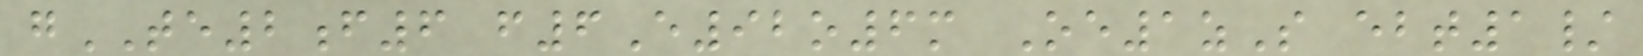gTE2f6 f6E92o6m Oe1zS ebt1/
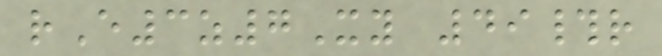rE3z7Xy 49#r
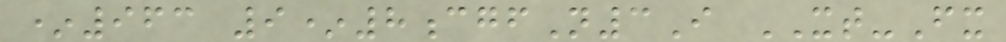*963 9*8cgfN3I XT-Fx
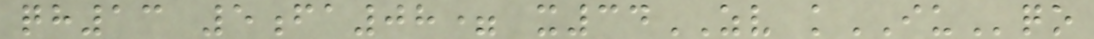qh13 5fa08= x34ZV kIUqo
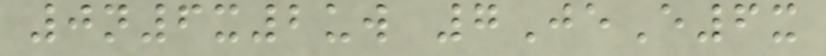0n6x2uw 7JeE6x
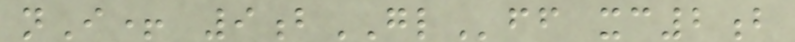nI+ 9bGLff xc2b
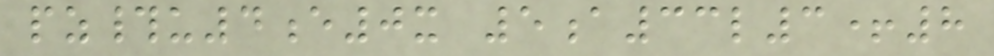pz#u4e0x 5a33l3+8
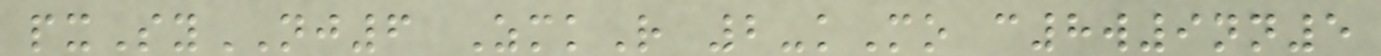pxSyNJ6 ZmkR 2-kMo c8w9nn5
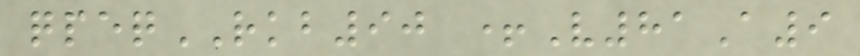qpeqRKB90 +V81A9
